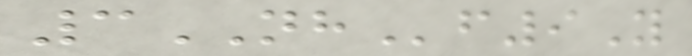3NHf9Y
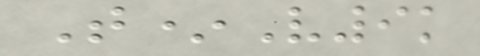T*V9k
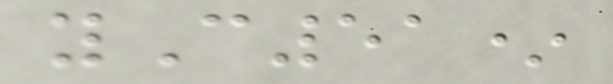yC51*
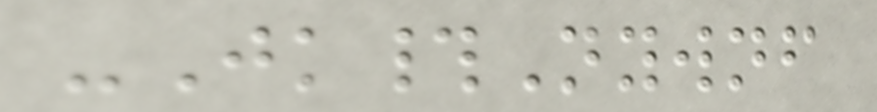-Jk#Nywnf
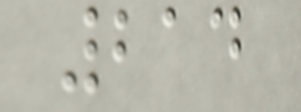214
